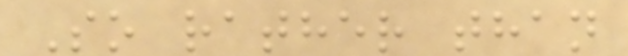So rather than
